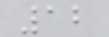12
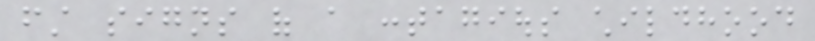first signs of a contagious childhood
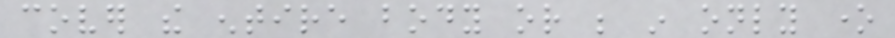cover the entire body or be in only one
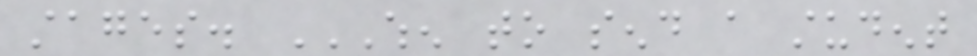stages. WHEN TO SEND A STUDENT
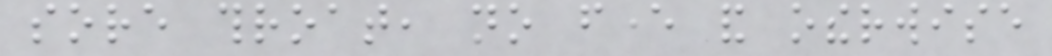sore throat, no fever and otherwise
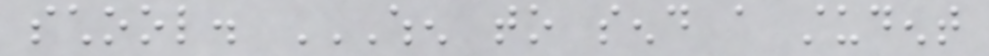school. WHEN TO SEND A STUDENT
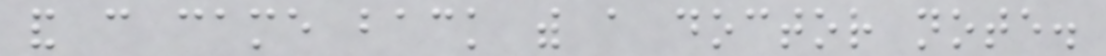and can came back with a doctor note.
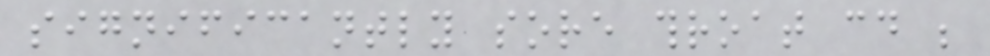significantly sore throat could be
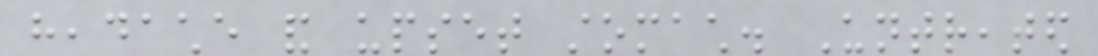headache and upset stomach. Untreated
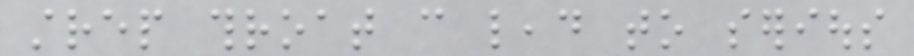strep throat can lead to serious
